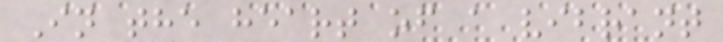In the heart of a vibrant
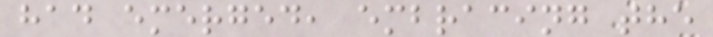had emerged, embracing the
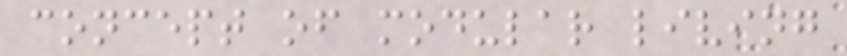concept of modular living
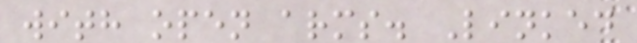with open arms. Linked
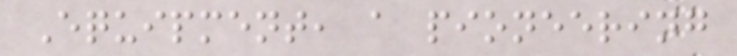Equipment, a pioneering
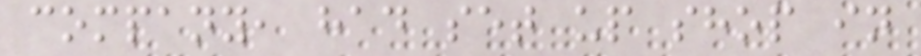company, had set up shop in
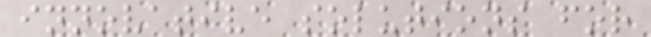innovative solutions for
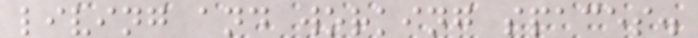living and working spaces.
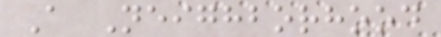A Neighborhood
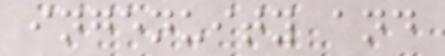ingenuity and
